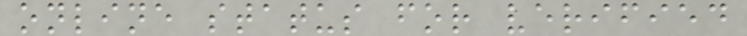online status for verified
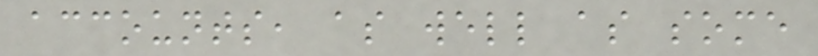accounts, as well as some
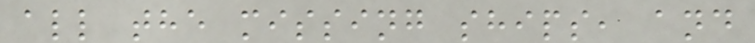all the missing ships, and
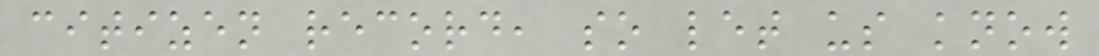citizen record, so let us know
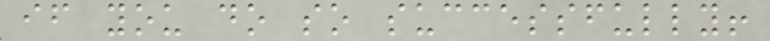if you do so successfully!
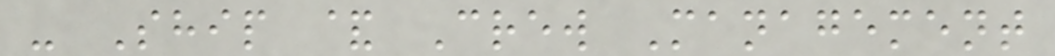- Ship & Crew Management
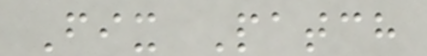Fix Patch
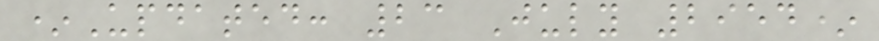*Updated: 23 July 2954*
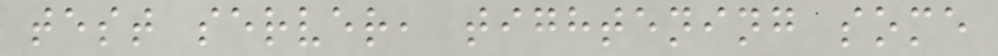test server, tightening some
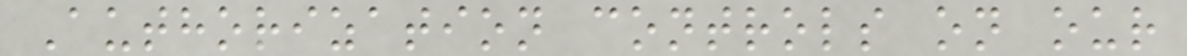Authorization controls on our
